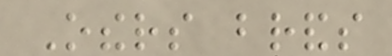Others brands
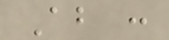About :
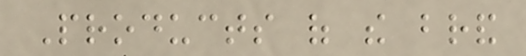Products of the brand
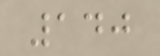140
